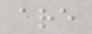are
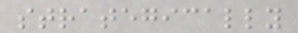strategically
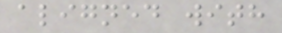aligned with
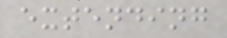extending
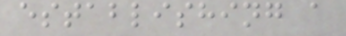establishing a
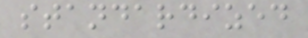standardized
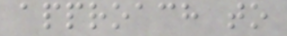approach to
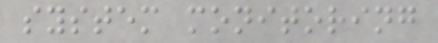system monitoring
